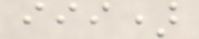iii)
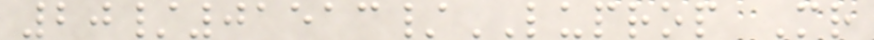20/01513/LUPROP Mr
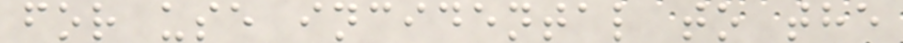for use incidental to the
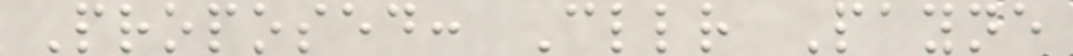Proposed: Cllr Payne
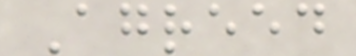Agreed
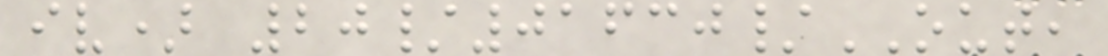iv) 20/01630/OUT,
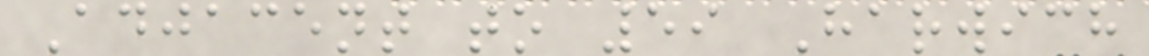Adjacent to 59 Harwich
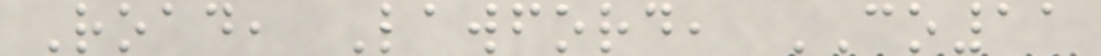Road, Lawford, CO11
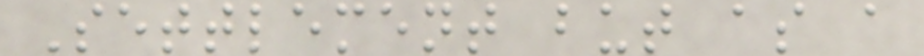Settlement but as a
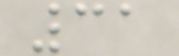31
